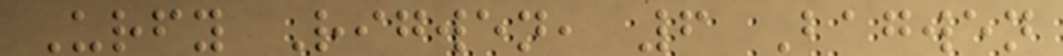Urfy Rigwen, 6 Bagwen
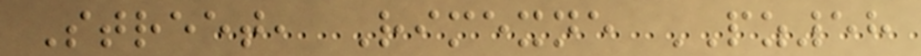Street, Rimexne PZ58
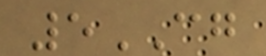5CG
